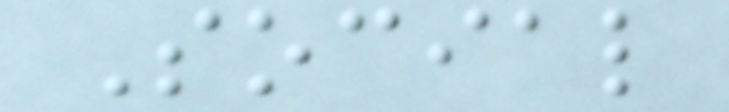Social
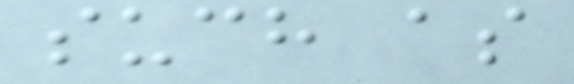such as
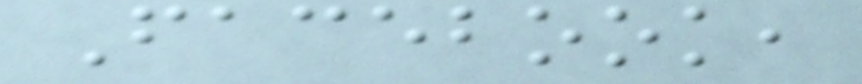Facebook,
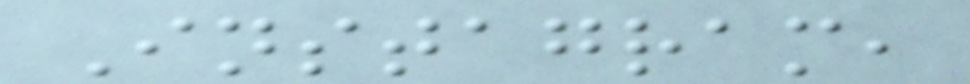Instagram,
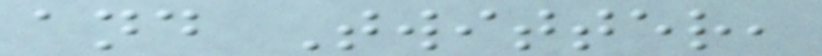and Twitter,
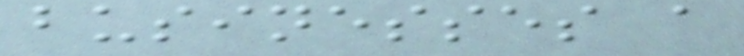businesses a
